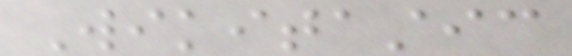Wikitastic
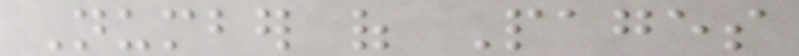Number of Pages
